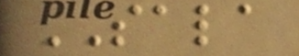SALA
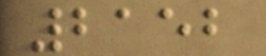2152
